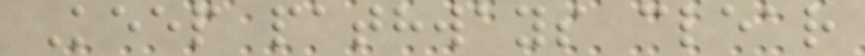Keep pathways clear
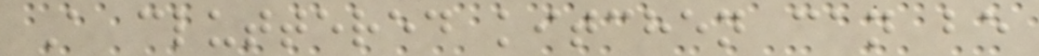A cluttered kitchen can be
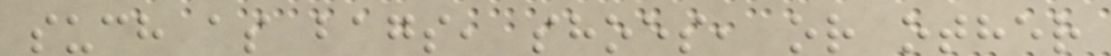such as bags, shoes, or other
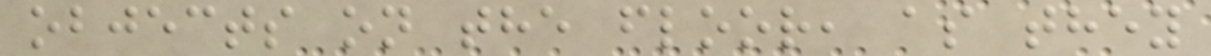objects on the floor, as they
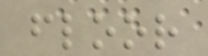floor
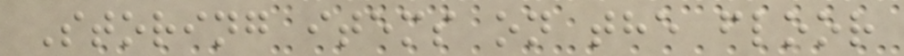Storing items on the floor
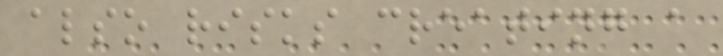also risks creating a
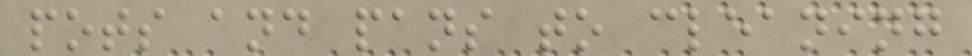pots and pans to cleaning
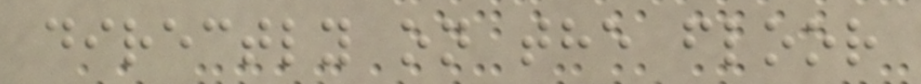directly on the floor
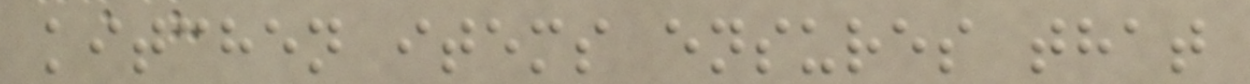kitchen items ensures that
